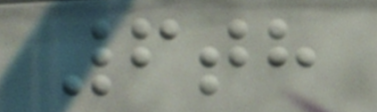6th
